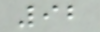92
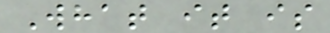What it is
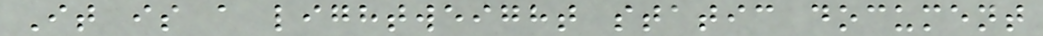It is a lightweight static document
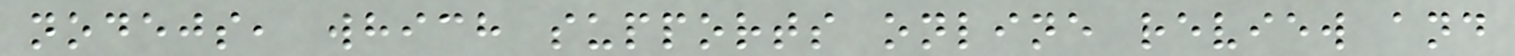nodejs, which supports online review and
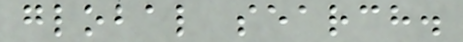global search.
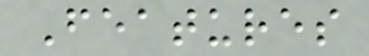Features
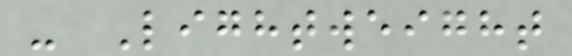- Lightweight
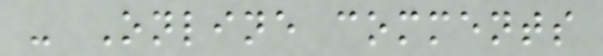- Online comments
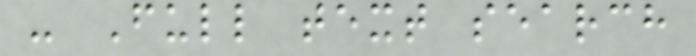- Full text search
